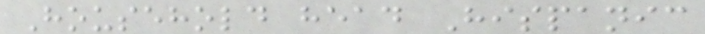Household head Hispanic
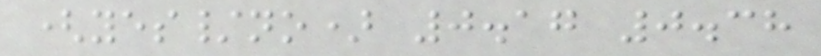(yes/no) 0.17 0.38
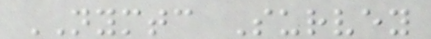NYMTC Survey
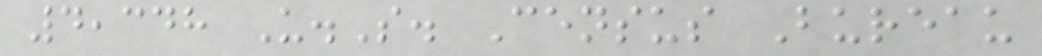4,348 U.S. Census Bureau
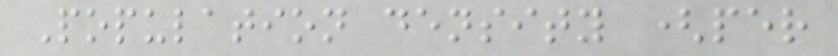Population density (per
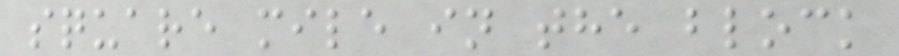square mile in the block
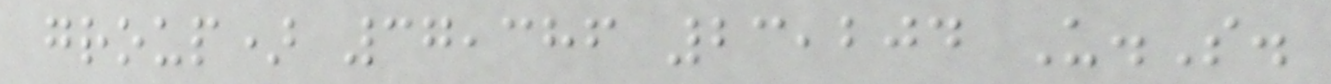group) 37,386 23,204 U.S.
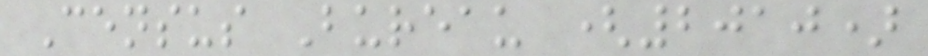Census Bureau (2010)
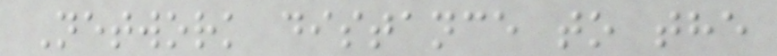Network distance to the
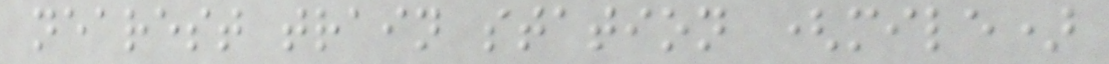nearest train station (mile)
